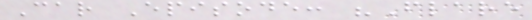Car Episode: "Flare
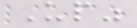Up"
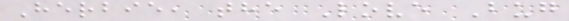Herbie, the Love Bug
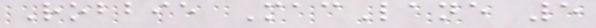Robbie MacLane 5
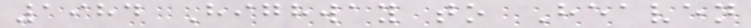1984 Highway to Heaven
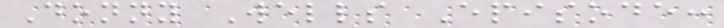Donny Wells Episode:
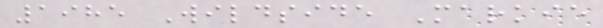1985 Wildside Markie
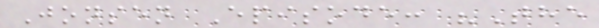Jonsen Episode: "The
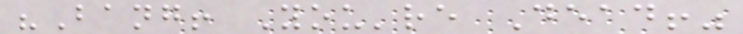"Bang! You're Dead!"
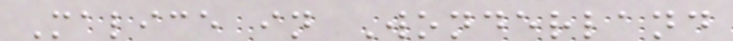Malice in Wonderland
